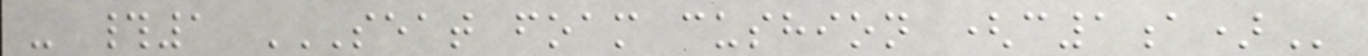- #1 SEAT FOAM CUSHION (C1A)
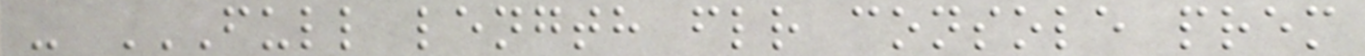- FULL LENGTH FLR CONSOLE PREM
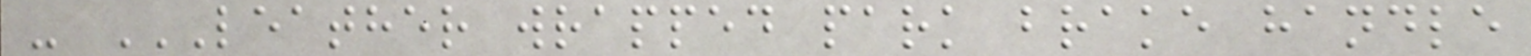- LEATHER WRAPPED PARK BRAKE HANDLE
